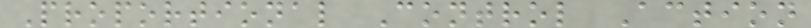Proportional Control Action
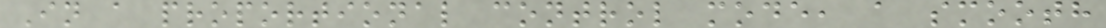In a proportional control mode, a smooth
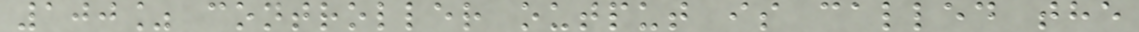100% controller output is called the
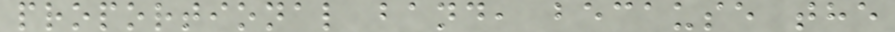proportional band, because the
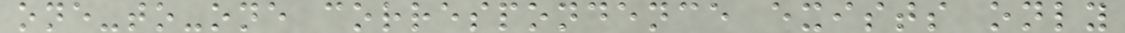one-to-one correspondence exists only
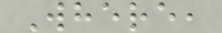Where,
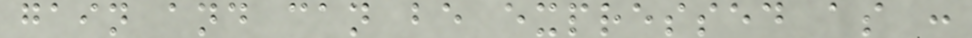gain and can be expressed as :
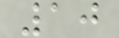10
